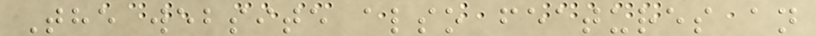The website also features an
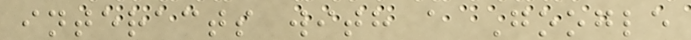interacts with a Google
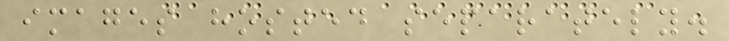images hosted separately.
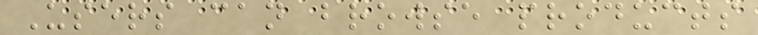Users can browse products
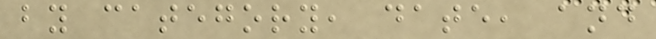by category, date, and
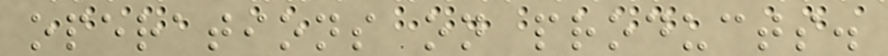operations on products.
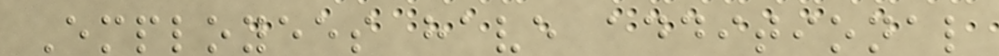Employees have additional
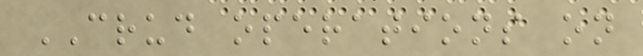CRUD operations on
